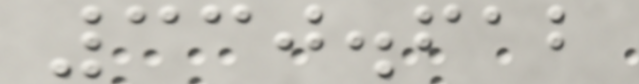330.612
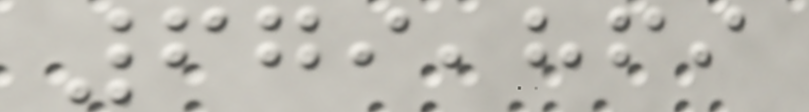679,869
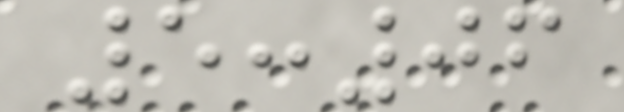5:06
